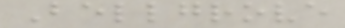Bellgrove
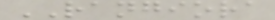RANGIORA
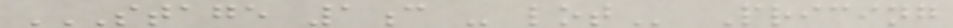STAGE 1C - LOT Pricing
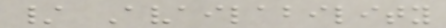/ Availability
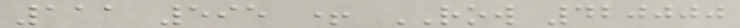111 595 + ROW 420000
